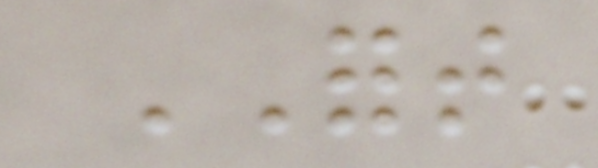FORT
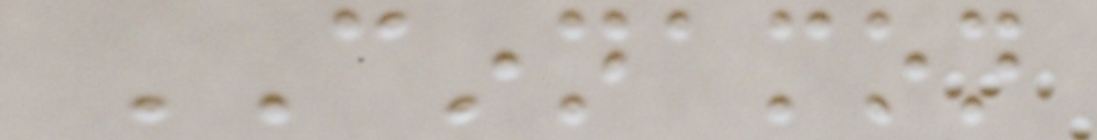CINNAMON
